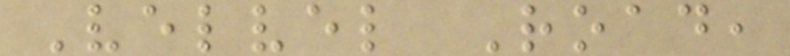Velvel Road,
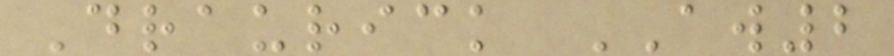Draurick AW2
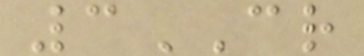3CR
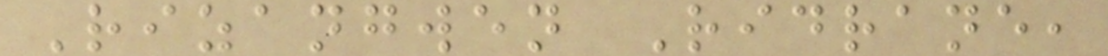Rizangwen Ridrane,
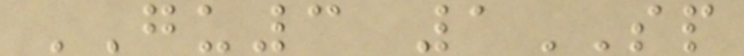GU3 1SP
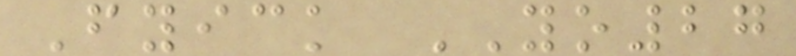Fyick YO27
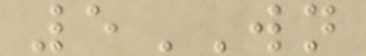5WN
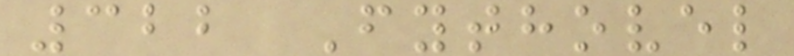322 Fythovel
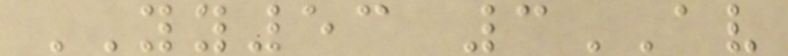YY53 3AV
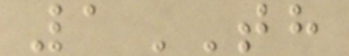1TH
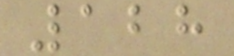128
